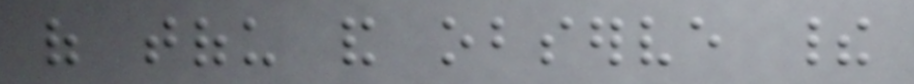of tofu and observe their
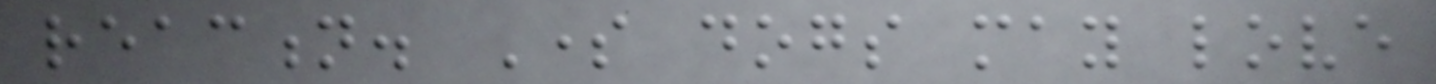reaction. Some dogs may love
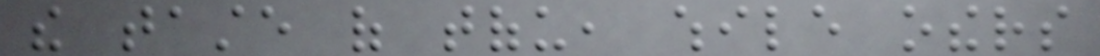the taste of tofu, while others
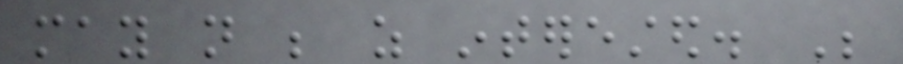may not be as interested. Be
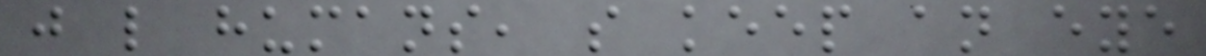just like humans, so keep an eye
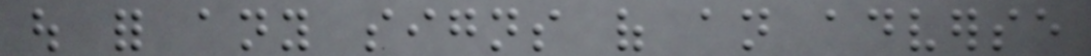out for any signs of an adverse
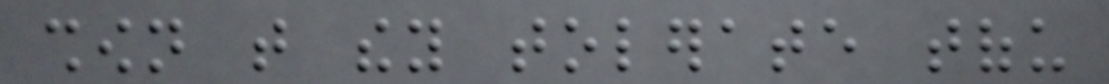shown that they tolerate tofu
